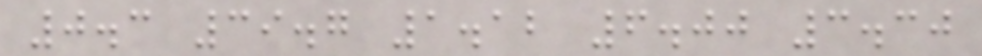0.3 39.7 1.12 6.00 3.30
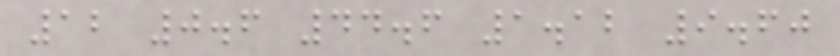12 0.6 44.6 1.12 9.60
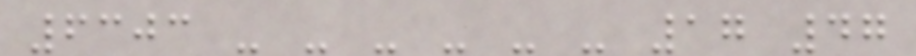6303 - - - - - - 17 47
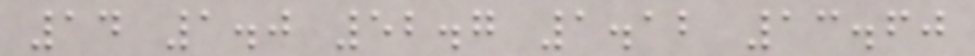14 1.0 52.7 1.12 13.60
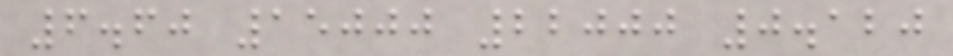6.60 15000 22000 0.120
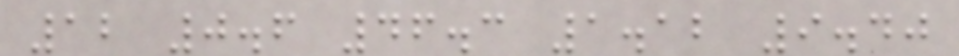12 0.6 46.3 1.12 9.40
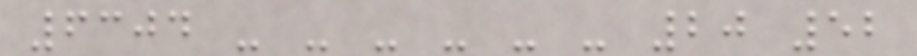6304 - - - - - - 20 52
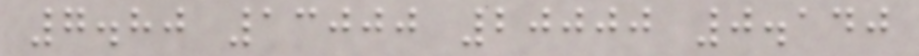7.80 13000 20000 0.140
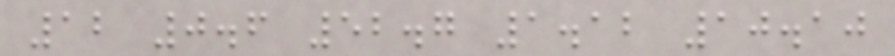12 0.6 52.7 1.12 10.10
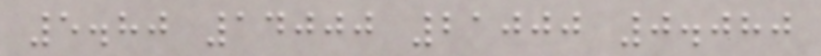5.80 14000 21000 0.080
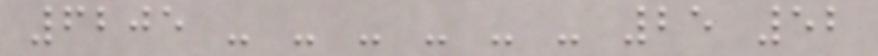6205 - - - - - - 25 52
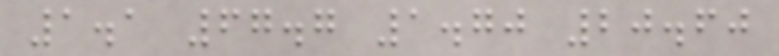1.1 67.7 1.70 20.60
